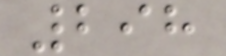298
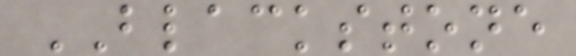BLACKSTONE
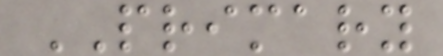PRIMARY
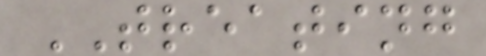TREATING
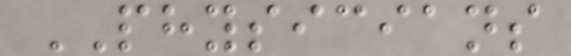PHYSICIANS
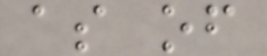as of
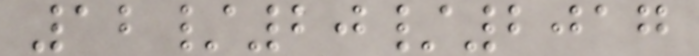12/20/2017
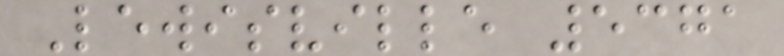Lewisville 5371
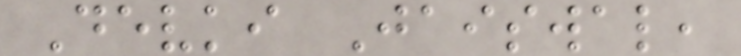Devki Jaiswal,
